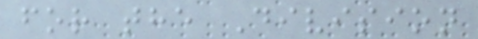for the Division
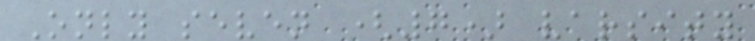Only seven (7) varsity
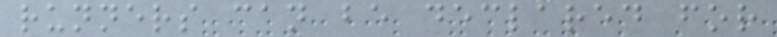runners can be declared for
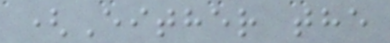(Either the
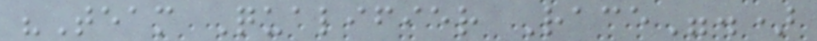"Team Qualifier Race".)
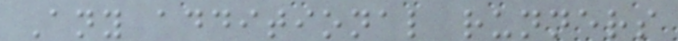Any additional runners
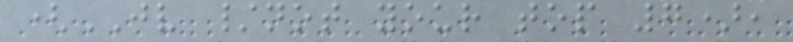(JV /not your top 7),
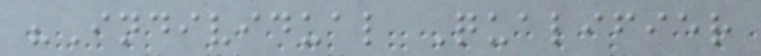"Individual Qualifier
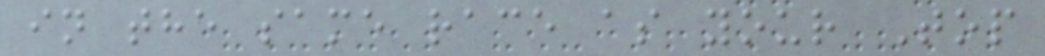in the same race as your Top
